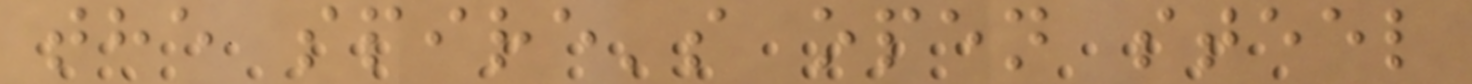the spire's open steel
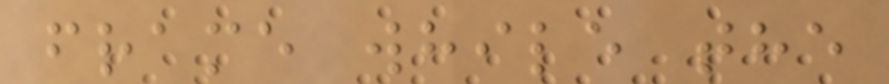frame while the
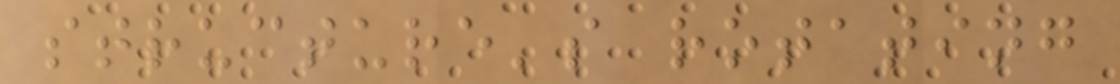structure's rotating
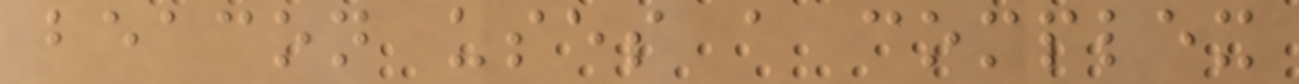beacon uses a complex
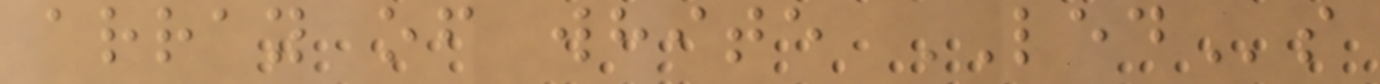array of white LEDs
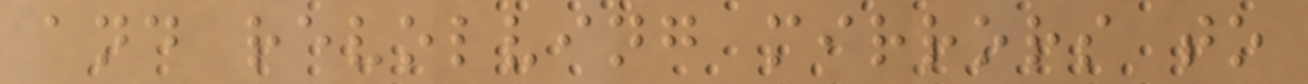and revolving mirrors to
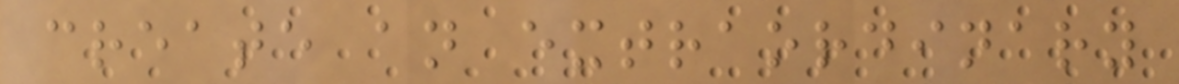create an extraordinary
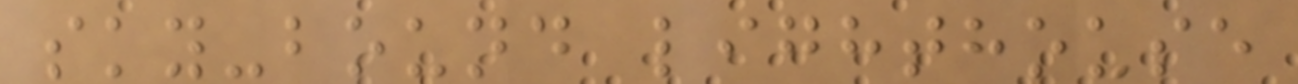sky-bound lighthouse
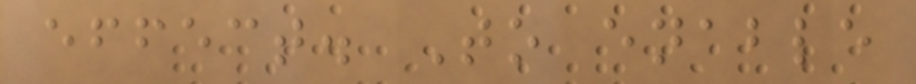effect. To enable
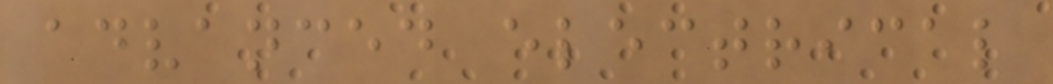advanced electrical
